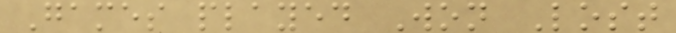Games played Won Lost
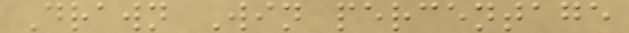Drawn Win percentage
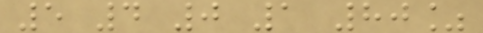5 4 0 1 80%
